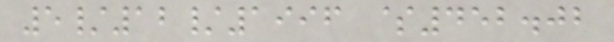5/12/1996 $452.02
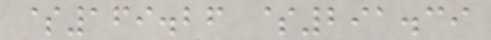$169.26 $291.39
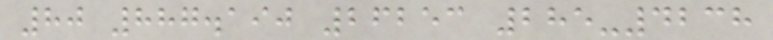80 887.190 26253 285-4238
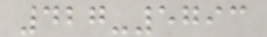427-5793
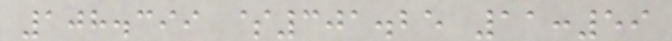108.399 $301.25 11:59
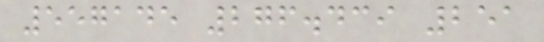557145 276.439 251
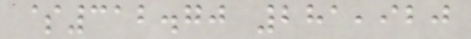$312.70 281,920
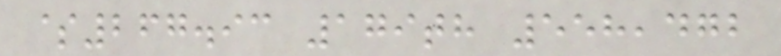$267.93 179th 558,472
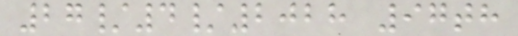27/4/2028 97th
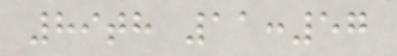89th 11:57
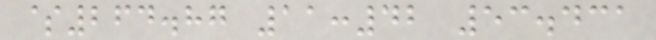$264.87 11:42 53.431
